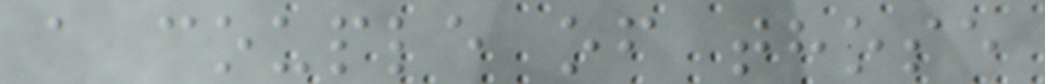a couple of those
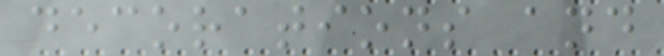decorations and
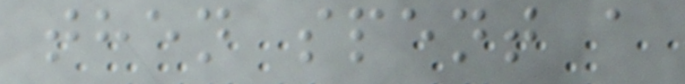then spent a
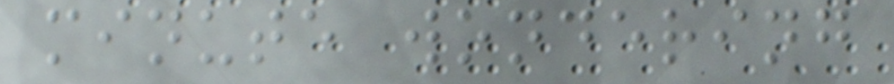minute wondering
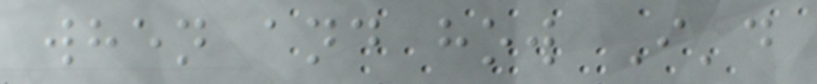when and how I'd
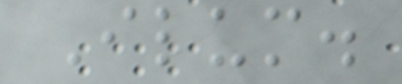Ilum.
